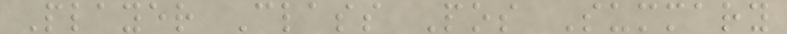Player Class Pos Summary
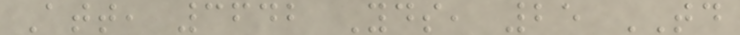Att, 3642 Yds, 25 TD
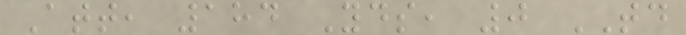Att, 184 Yds, 0 TD
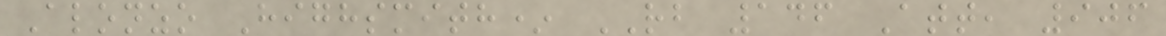Alonzo Highsmith* RB 146 Att, 906
